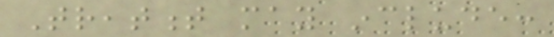Treatment may include:
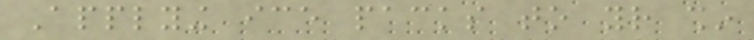Applying ice packs to your shin
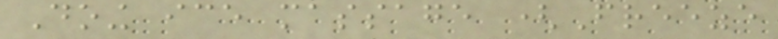Doing ice massage (Freeze
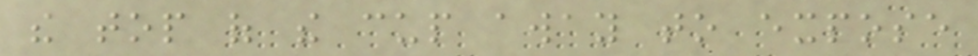the top of the cup away to expose
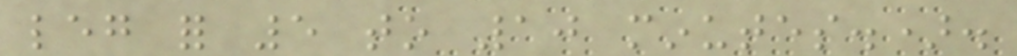leg for 5 to 10 minutes.).
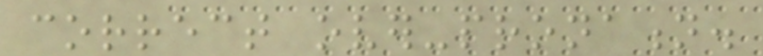correct over-pronation.
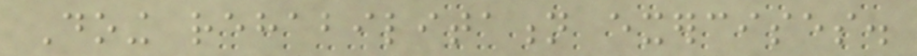Doing rehabilitation exercises.
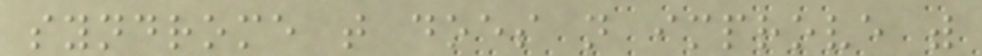syndrome that does not improve with
